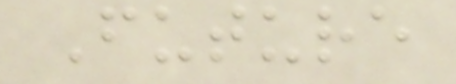Future
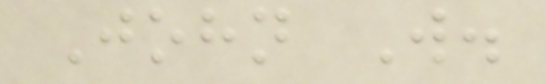John W.
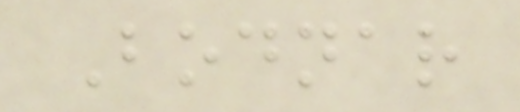Bodnar
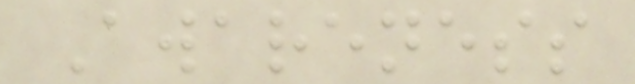Awareness
